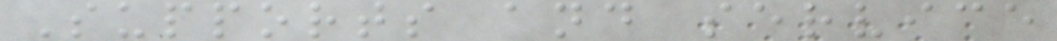Supports and service
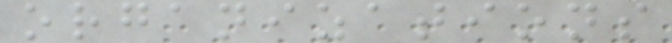organizations
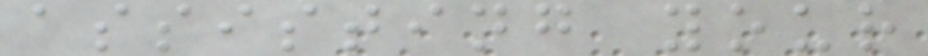assisting your
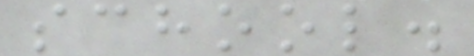school.
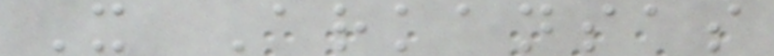X Arkansas
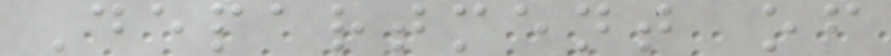Department of
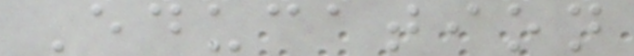Education
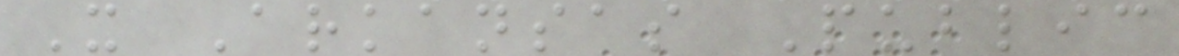X Arkansas Public
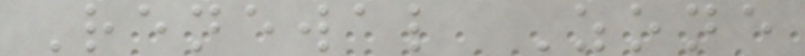Renewal Zone
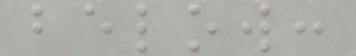below:
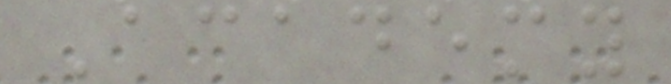Academy
